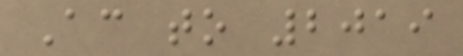According to 2019
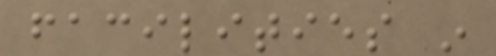facilities in
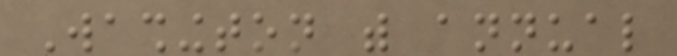Washington with annual
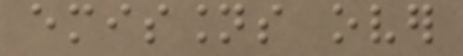emissions over
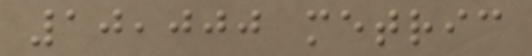10,000 metric
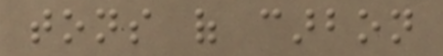tons of carbon
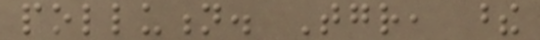pollution. Together, these
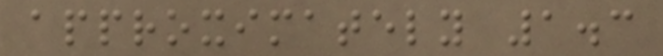approximately 1.3
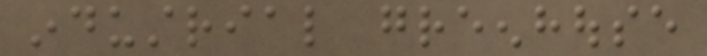industrial greenhouse
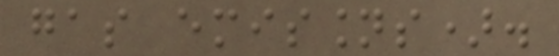gas emissions).
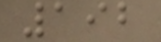192
